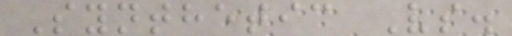Synthetic Vs.
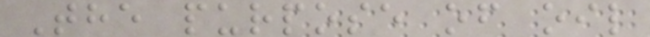The purpose of oil
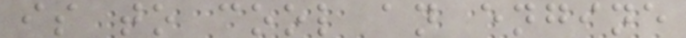is to cool an engine
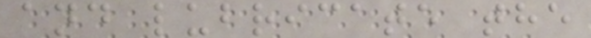and lubricate the
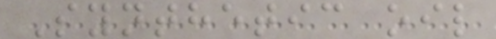Synthetic oil
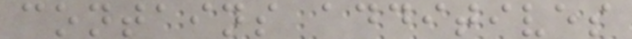contains additives
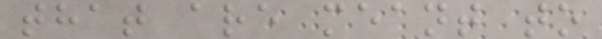that are meant to
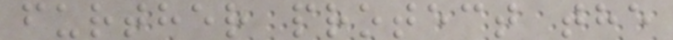further protect the
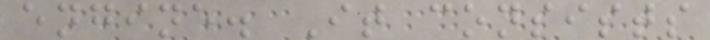engine. It consists
